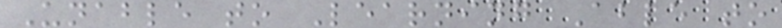Unable to Learning Able to
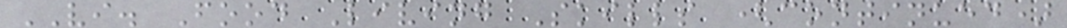VI. Food Living Skills (continued)
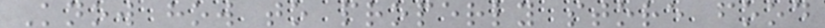Know how to properly store food
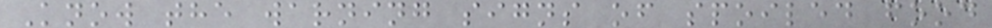Know the warning signs of spoiled food
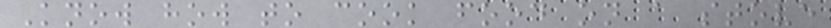Know how to cook food on a stove
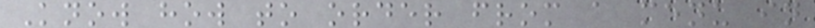Know how to order from a menu in
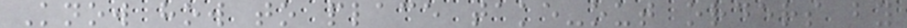Know how to place take-out orders by
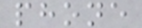phone
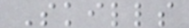Skills
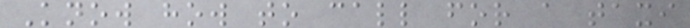Know how to call for a taxi
